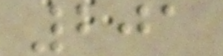201
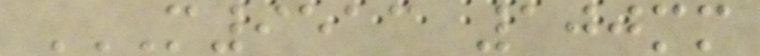M9513 100MM
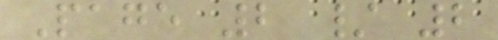Page 2 / 2
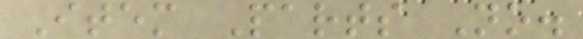Item Parts No.
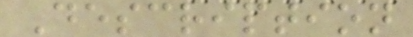Description
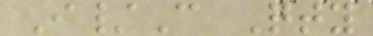I/C Qty
